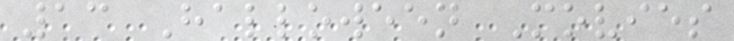13 Halloween Movies
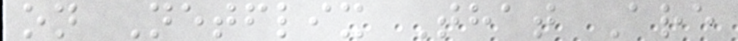on Netflix That Are
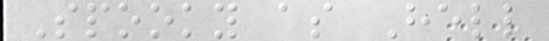Spooky as Hell
